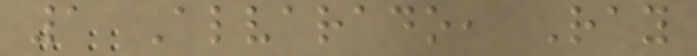1 Alvarado, Ray
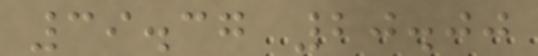39.37 20.00
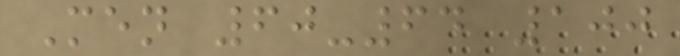Men 60-64 100
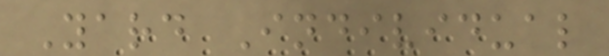Yard Individual
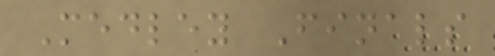Medley Finals
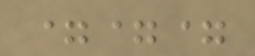===
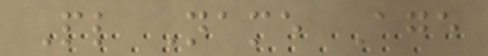Pl Name Age
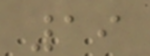19
